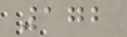172
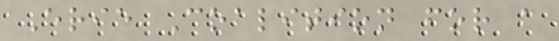Erie Coalition for a
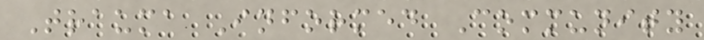Trauma Informed Community
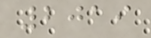2019
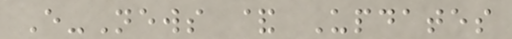E-News & Updates
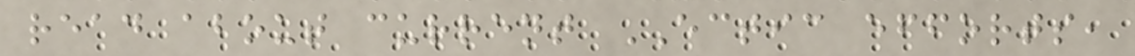read about current ECTIC efforts,
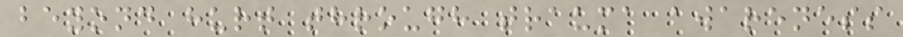beyond hurt through trauma awareness
